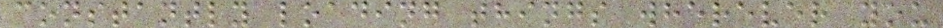constantly loading things wherever you
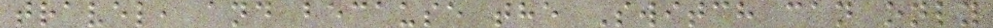travel, and because the Switch can only
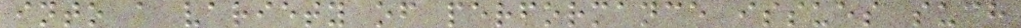into a variety of performance issues such
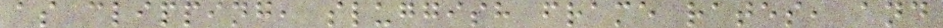as clipping, sluggish frame rates, and
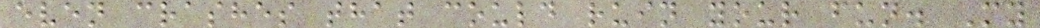even crashes that could ruin your fun. My
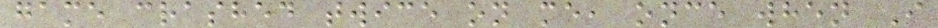game crashed twice on me, once when I
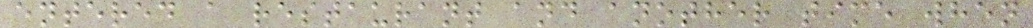entered a restaurant and another time when
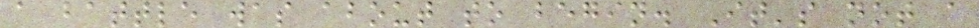a battle was about to begin. It's not a
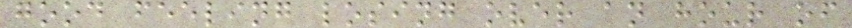good feeling losing over an hour of
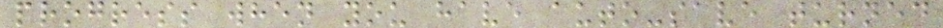progress when you have auto-save turned
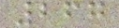267
